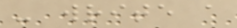- write a
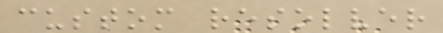custom resolver
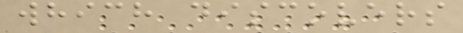which discovers
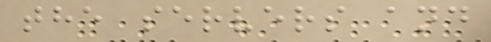the servers and
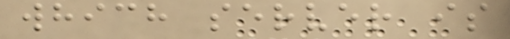which server is
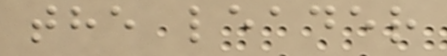the leader
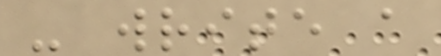- write a
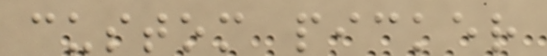custom picker
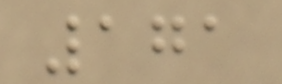171
